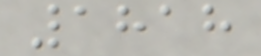1818
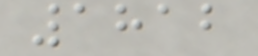1812
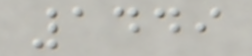1449
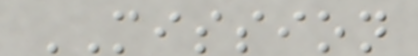MISSION
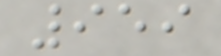959
